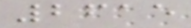2615
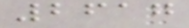2617
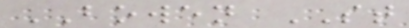BOWEN ST
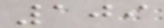109
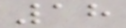18
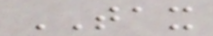TAX
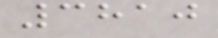3810
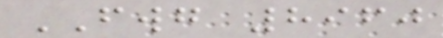FWG 8960
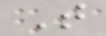T
